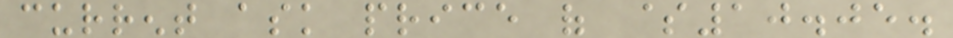current ask price of $10.05.
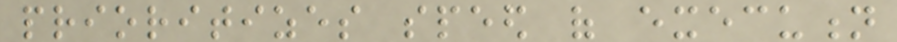prioritizes speed of execution
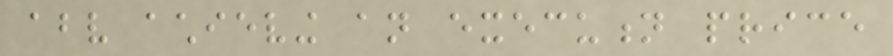above achieving an execution price
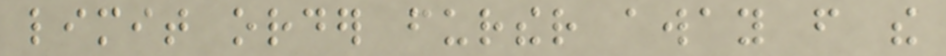limit order further away from the
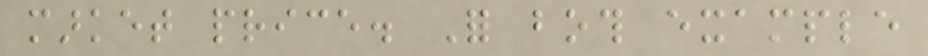market price. For both example
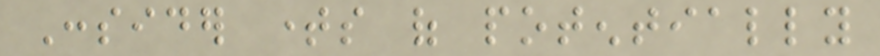Consider times of potentially
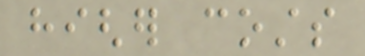higher costs
